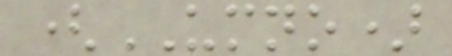(UMNO)
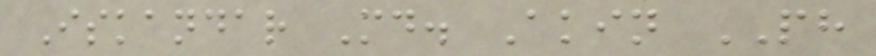Iskandar Md. Akin PH
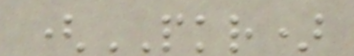(PKR)
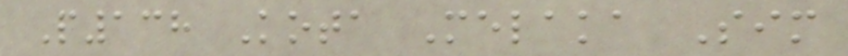P138 Kota Melaka Sim
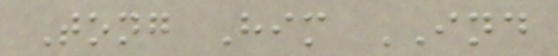Tong Him IND
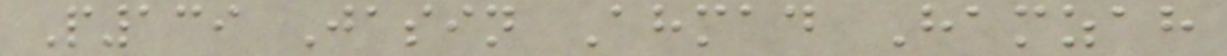P139 Jasin Ahmad Hamzah
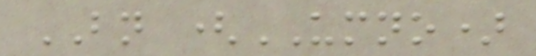BN (UMNO)
